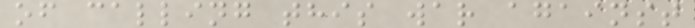of calling this war against
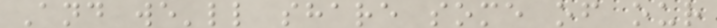And we'll share some of our
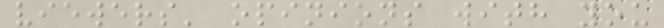viewers' opinions with you
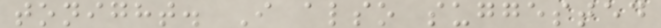tonight. I also suggested
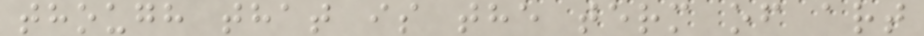though that is the term of art
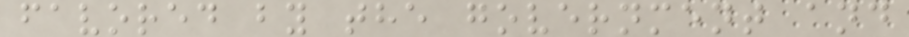favored by the government and
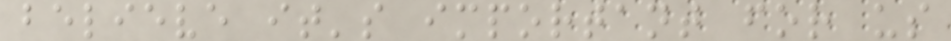believe it's important for us
